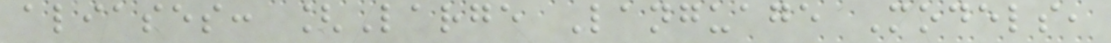aliases: [Large Language Models,
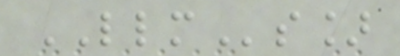LLMs]
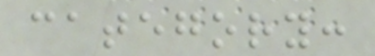category:
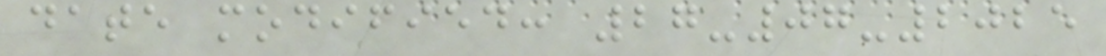date modified: 27-07-2025
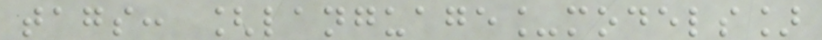tags: [language_models]
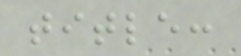title:
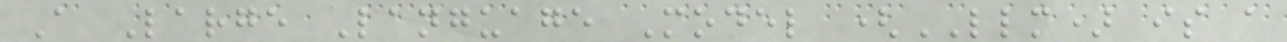A Large Language Model (LLM) is a
